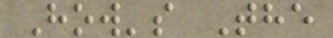How's The
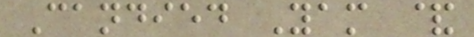Candied Yam &
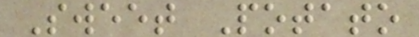Sweet Potato
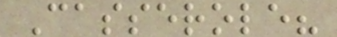Casserole?
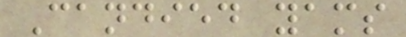Candied yams
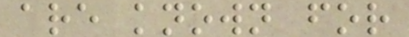are known for
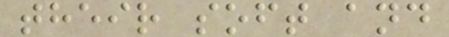their soft and
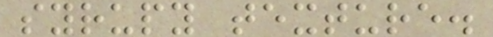syrupy texture.
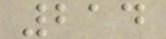214
